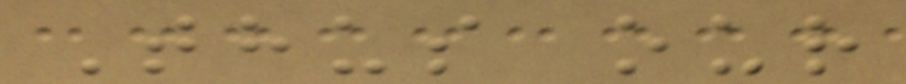Thus our
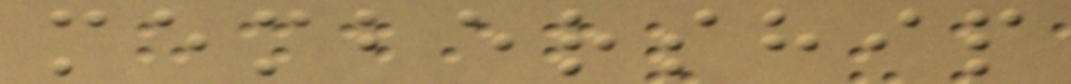membership
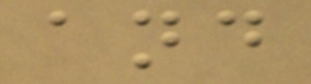and
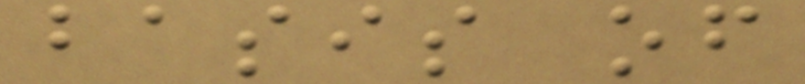basis of
